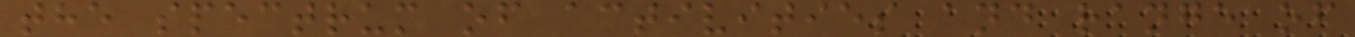the spectrum of activities and range of
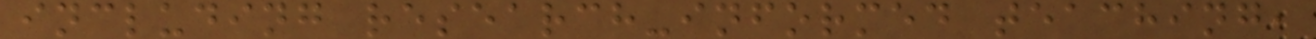including research-informed teaching,
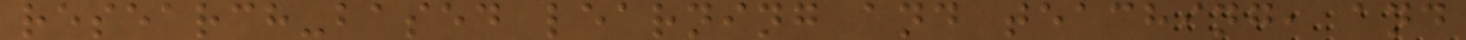research-based learning and teaching, and
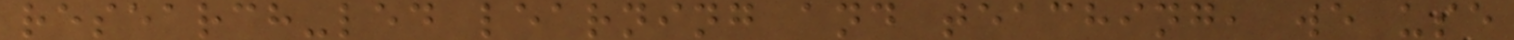research-led learning and teaching, we use
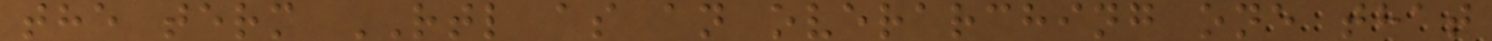the term RTL as an overarching one that
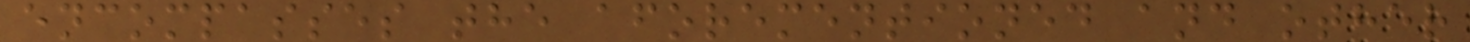encompasses the aforementioned and other
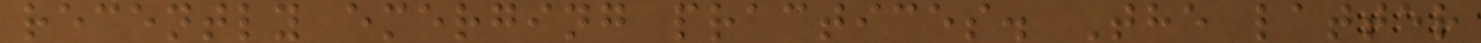recently emerging practices. The latter
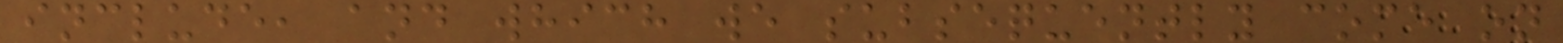include, and which we subsequently come on
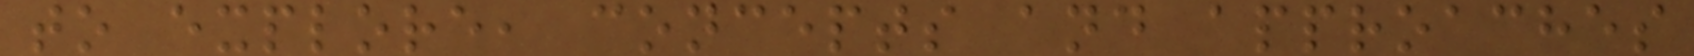to explore, concepts and approaches
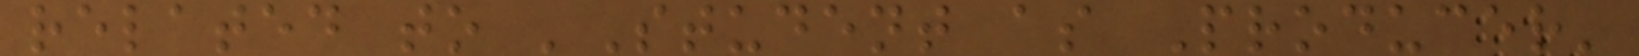related to 'Student as Producer'
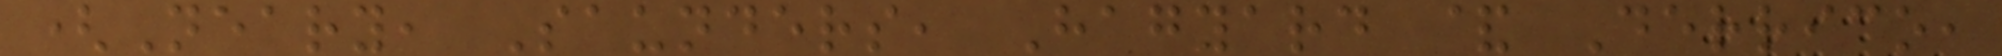(Neary, Saunders, Hagyard & Derrico,
